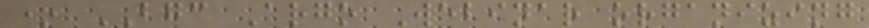* BGC Argo Webinar organizing
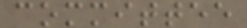committee
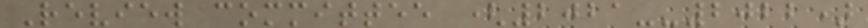Review committee (2021--2022)
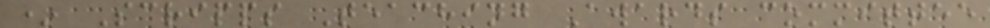* Scripps Teaching Awards committee
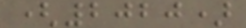(2020)
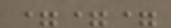===
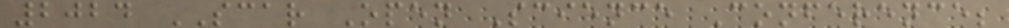2024 SCAR Open Science Conference;
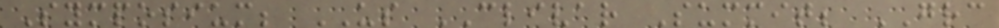Symposium; US CLIVAR Summit; GRC
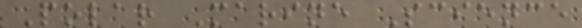Polar Marine Science
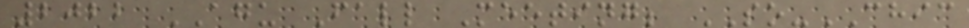2022 AGU Fall Meeting; SO-CHIC
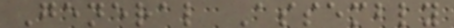General Assembly
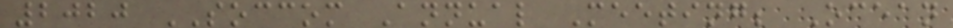2020 SOCCOM Annual Meeting; Ocean
